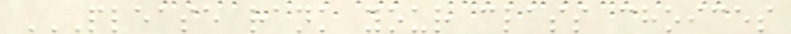PLEASE RANK YOUR CLASS CHOICES
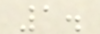1.
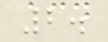2.
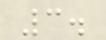3.
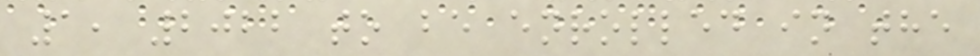1, 2022 to be enrolled in the
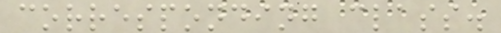corresponding class.
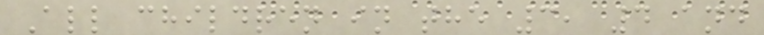All children in the 3, 4 and
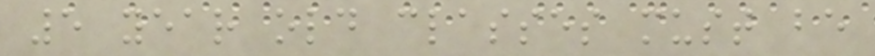5 year old classes must be
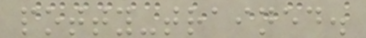potty-trained.
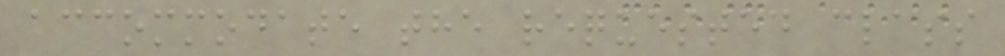accommodate the requested class
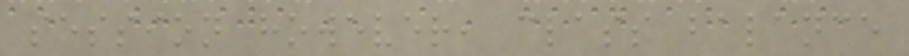session however, class balance
